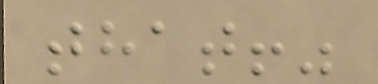that!"
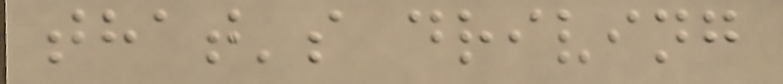that's driving
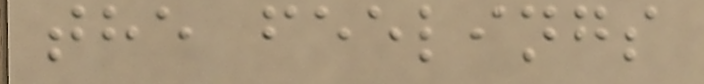the feelings
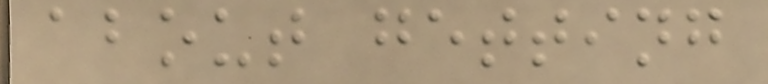about getting
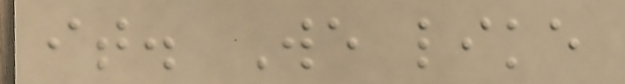it. We like
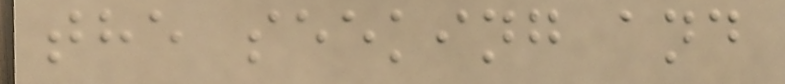the seeking and
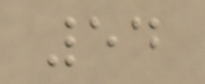54
